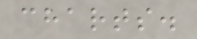charts.
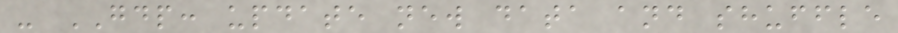- GDP: update new data and shuffle
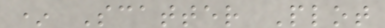* Scatter Plot
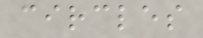circles
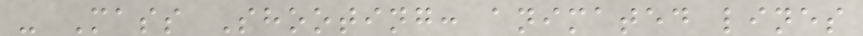- Mass Shooting: animated lines
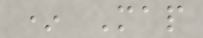* Map
